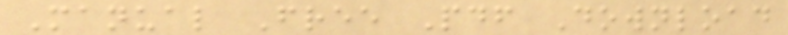Manual Free Pdf Download
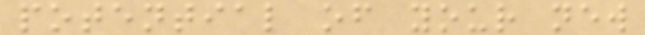potential of your new
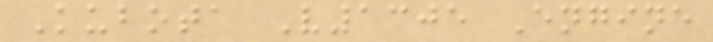Kubota V1305 Engine
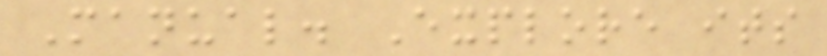Manual. Explore its
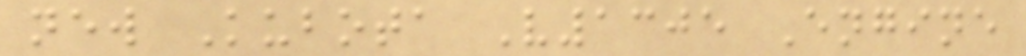new Kubota V1305 Engine
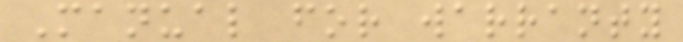Manual for warranty
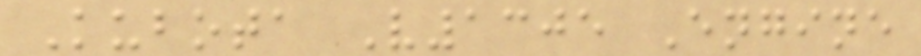Kubota V1305 Engine
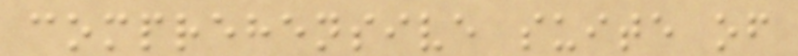comprehensive suite of
